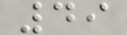49
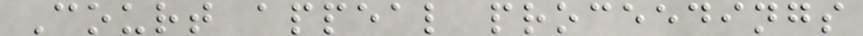Court appeal proceedings
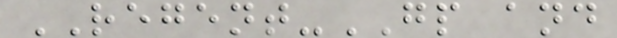REGENT-GP and
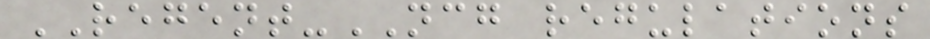REGENT-NCG regulations
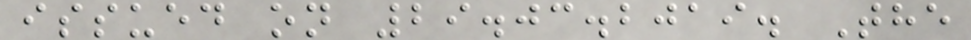issued on 29.03.2019. The
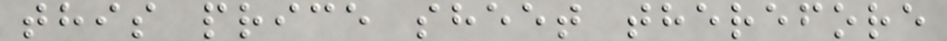this price sheet therefore
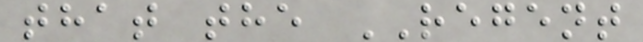that the REGENT
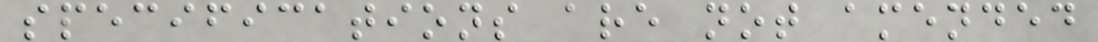specifications are not amended
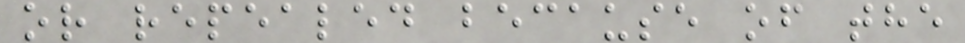or repealed because of the
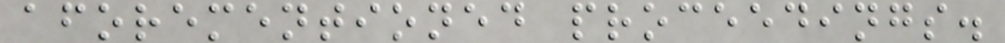aforementioned proceedings.
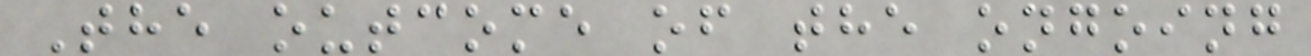The outcome of the ongoing
